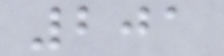201
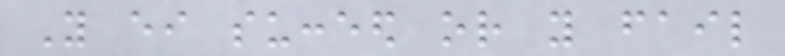You either succeed or you fail
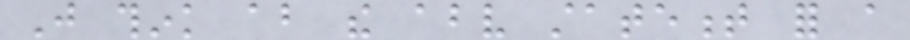Just think about the above statement for a
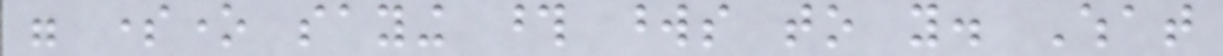were someone saying those words to you. What
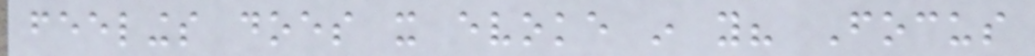feelings does it evoke in you? Focus
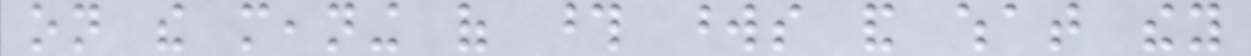on the meaning of those words and what they
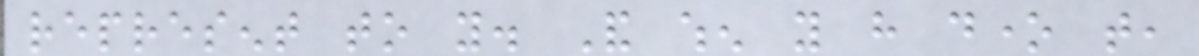represent to you. And when you have done that,
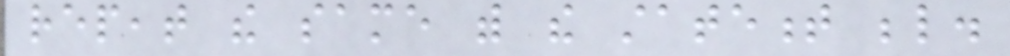repeat the same with the statement below.
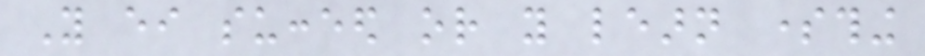You either succeed or you learn something
